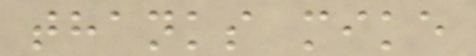thanks mike
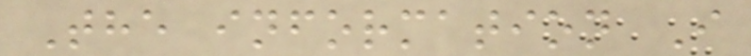The information I
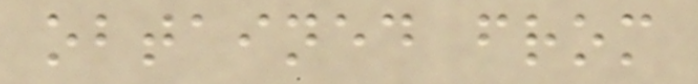obtained from
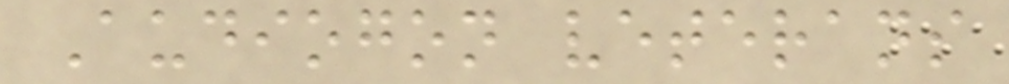Audiogon veterans
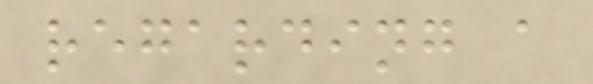regarding a
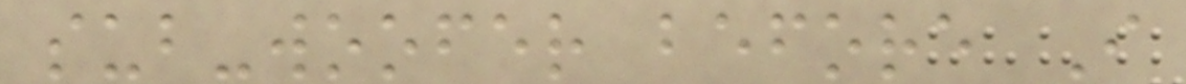sub-woofer before I
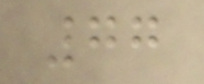77
